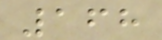168
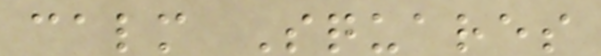calm Squares
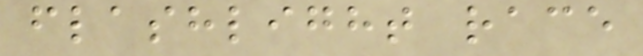flashlight race
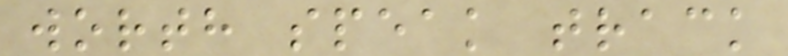worth speak track
